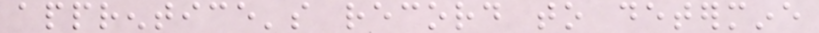apprentice's record to determine
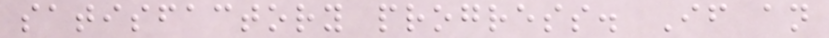satisfactory progress. If an
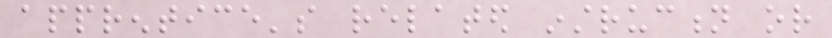apprentice's related instruction or
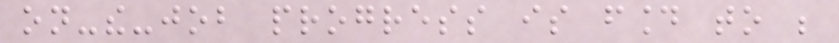on-the-job progress is found to be
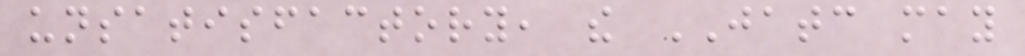unsatisfactory, the JATC may
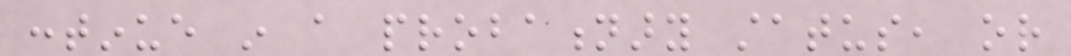continue in a probationary status, or
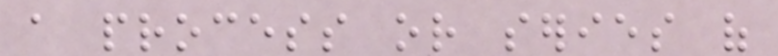a process or series of
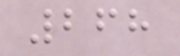268
